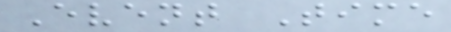Event Time
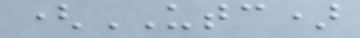(UTC)
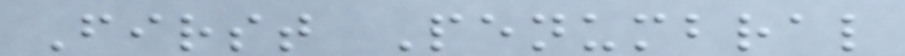First Penumbral
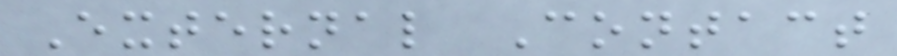External Contact
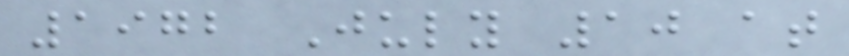1972 July 10 at
